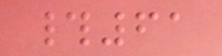#61
